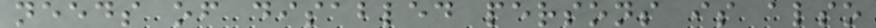needs of disabled persons is also
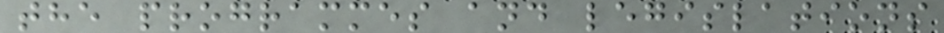the programmes and legislations
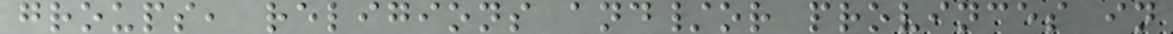groups, religions and/or provinces in
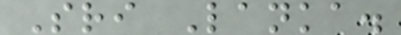Sri Lanka.
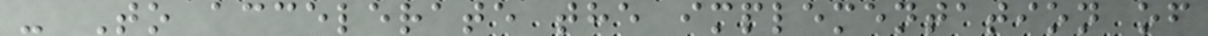- To accelerate the implementation of
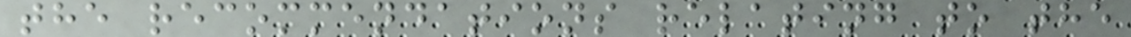the recommendations relating to the
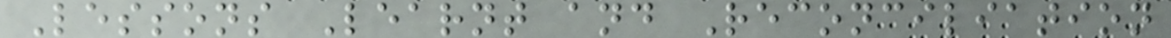Lessons Learnt and Reconciliation
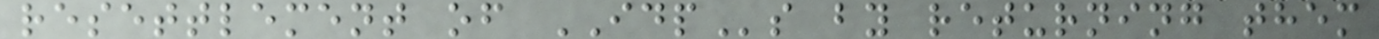resettlement of IDPs by returning them
